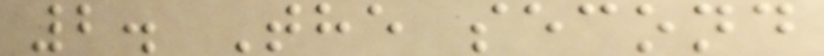2. The second
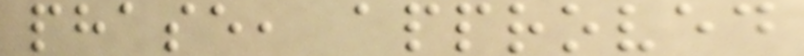phase, approved
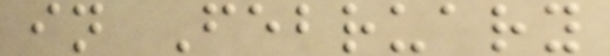in February
